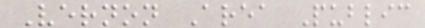Vernon Area Public
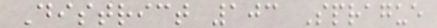District 103 Sprague
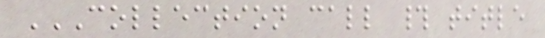COLLECTION CALL # TITLE
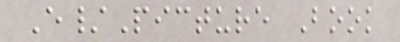E/Picture Book
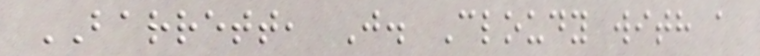BARRETT, J. Cloudy with a
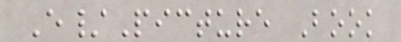E/Picture Book
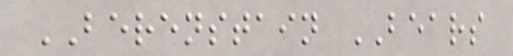BERENSTAIN BEARS
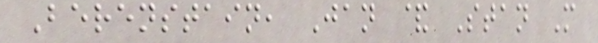Berenstain, Jan & Stan M
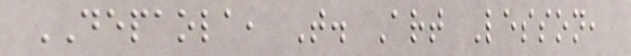DEPAOLA, T. Art Lesson,
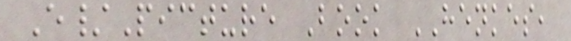E/Picture Book HENKES,
